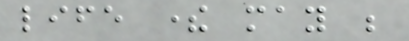life there may be
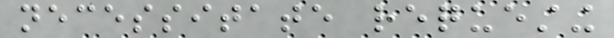necessitate requesting
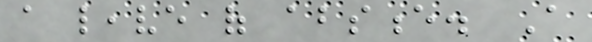a leave of absence. A
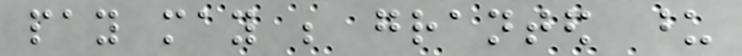pay may be granted upon
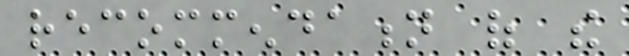recommendation of the
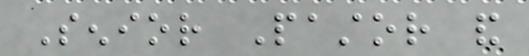Senior Pastor and
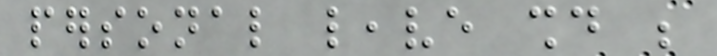personal leave should be
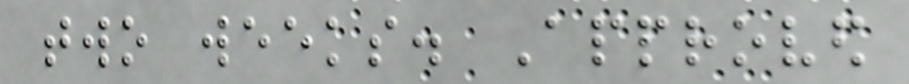two weeks. Approved
